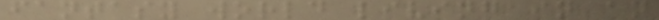fantasy world living in an
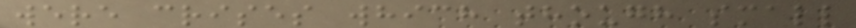were crises which though small
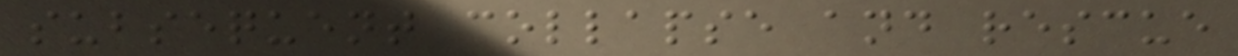subsequent collapse and rescue
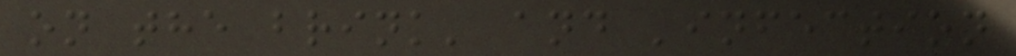on the brink' and 'infection
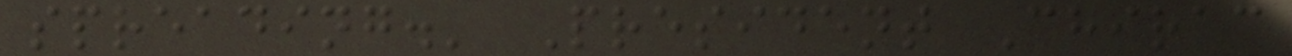spreading.' President Chirac
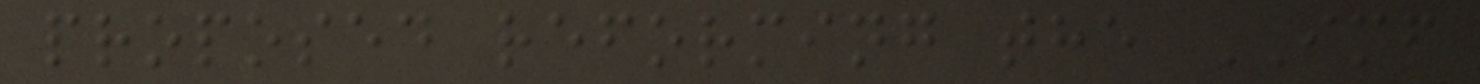proposed reforming the IMF
